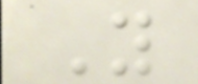You
